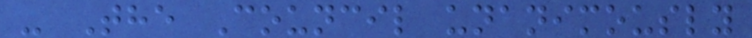- The Council unanimously
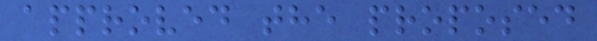approved the proposed
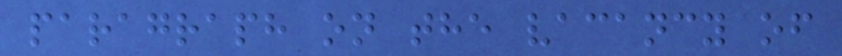paragraph on the vacancy of
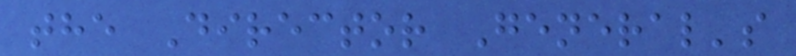the Director General's
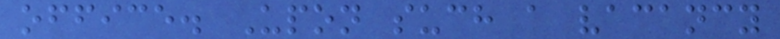office. Upon such a vacancy
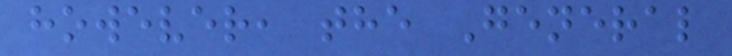however, the General
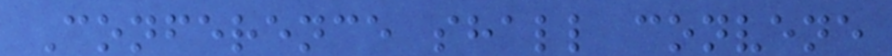Conference shall convene
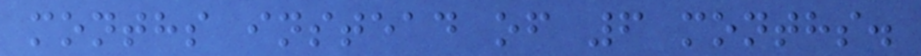months instead of 6 months.
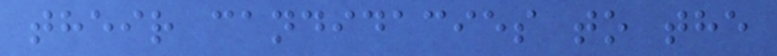their candidacies to the
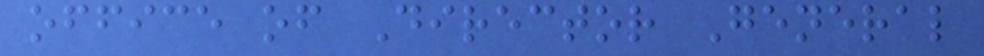office of Director General
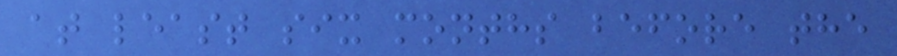at least six months before the
